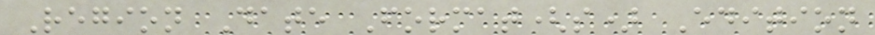Region Date Format(s) Edition
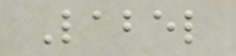Label
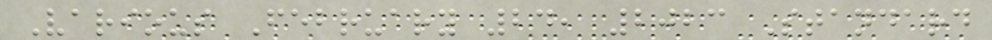Various February 24, 2023 Standard
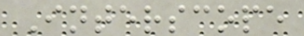Interscope
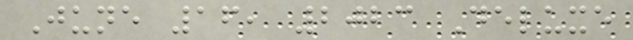June 16, 2023 Deluxe
